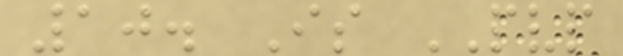10. Is PVP
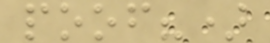poof?)
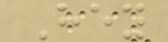Hey
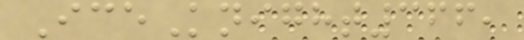IceKnight366,
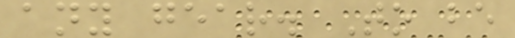any gear. To be
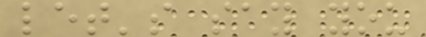let's say you
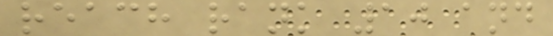reach rank 10 and
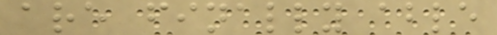are finally able
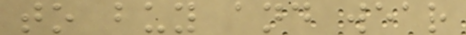to buy and wear
